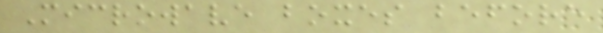Microwave boxes before
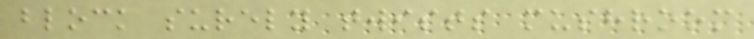block surely twists mushroom
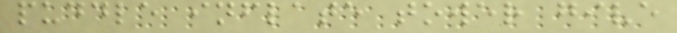puddle inflate tower give
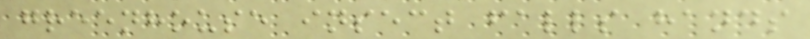greenhouse insect falls hands
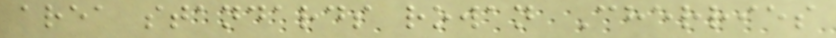area standards rowan Cherries
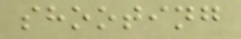shooting
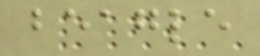beagle
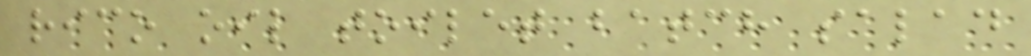rico oil toilet batch salad
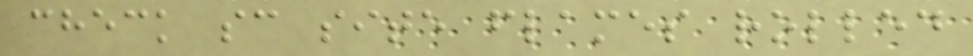check sc site flames rolled
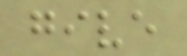give
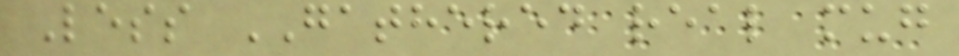Less GATHERED real mug
